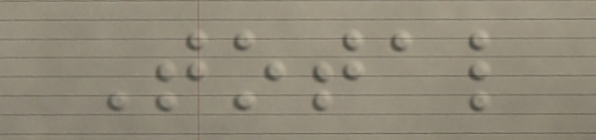Total
